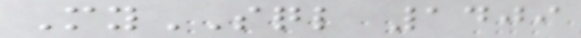MySQL 1409
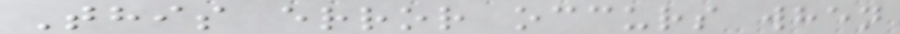This error occurs when
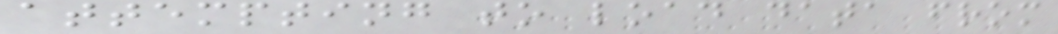attempting to load data from
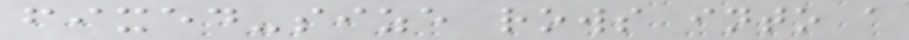fixed-size rows into a
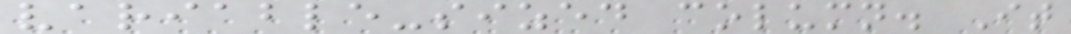variable-sized column. It
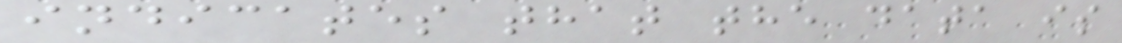indicates that the data is
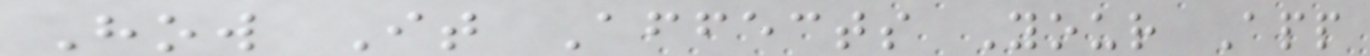How It Affects Your App
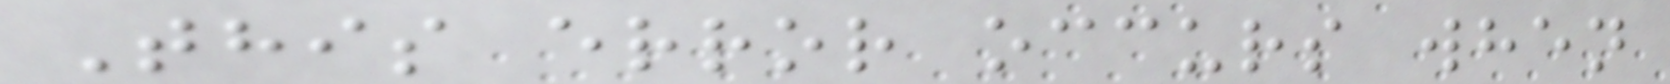This error occurs when
